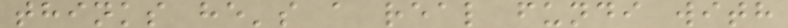thinks he's a real fundi with
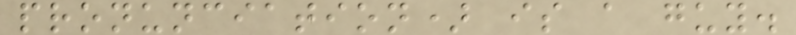pronunciation) is a guy.
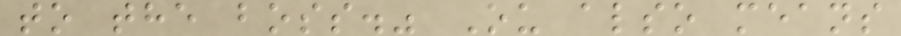to the boss." Ou also means
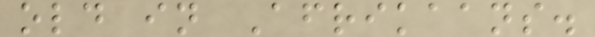old in Afrikaans.
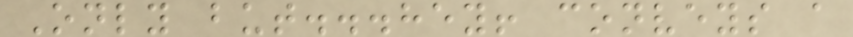Only but...hey! conveys a
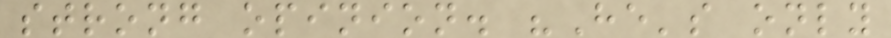strong opinion. "He's only
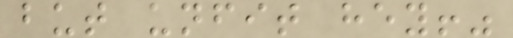but unfit hey!"
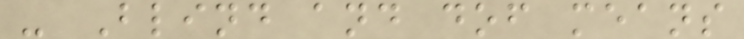- Blind and dof means
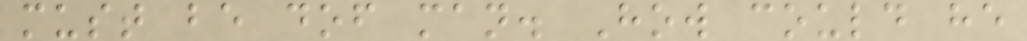must be dof man. How could he
